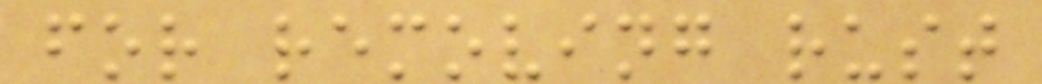for removing rust
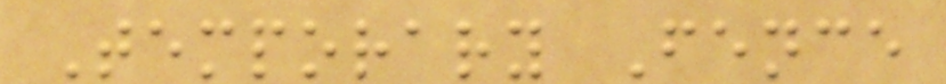Temporary Fence
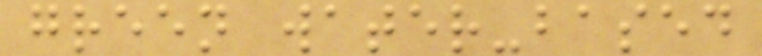green water-based
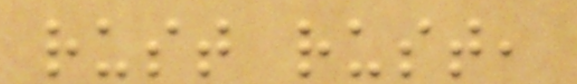rust rust,
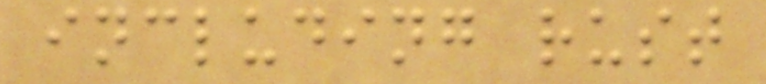including rust
